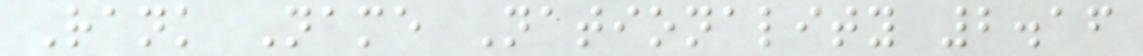Rank Name Nationality 2.16
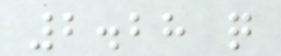2.28 q
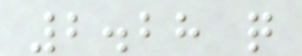2.28 q
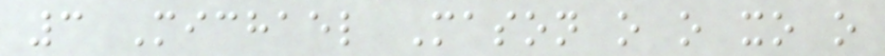3 Michael Mason o o xo o
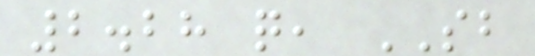2.28 q, SB
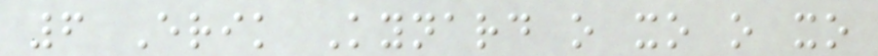6 Erik Kynard o xo o xo
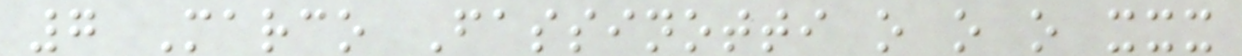7 Marco Fassinotti o o o xxx
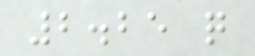2.25 q
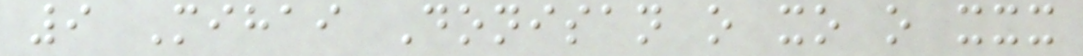9 Mihai Donisan o xo o xxx
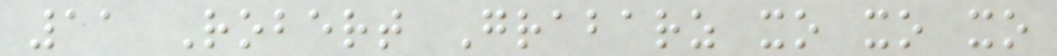11 Robert Grabarz xo xo xo
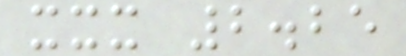xxx 2.25
